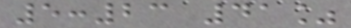5:23 41%
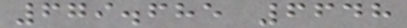679.685 6648
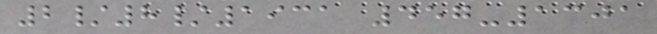2/8/1931 457-1301
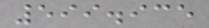599.935
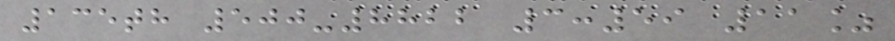135th 500-8822 3:59 11%
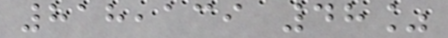818,139 48%
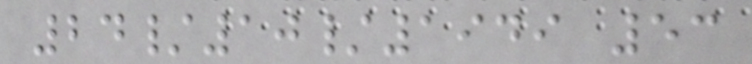24/10/1949 53
